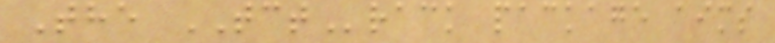The TCTrack package aims
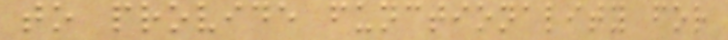to provide functionality for
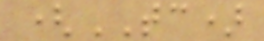(TC)
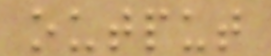output
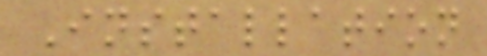Installation
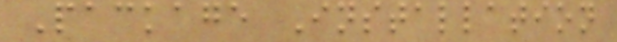Package Installation
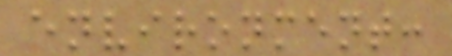environment:
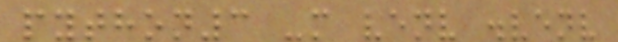python3 -m venv .venv
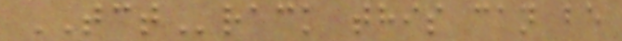TCTrack this can be
